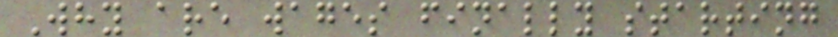Why are wages finally starting
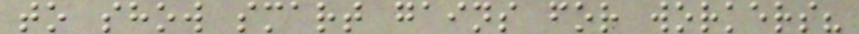to show smart gains for workers?
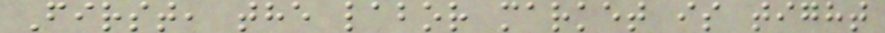First, the labor market is tight
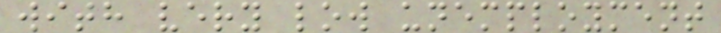with very low unemployment
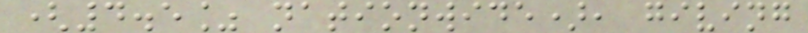(4.5% nationwide), giving
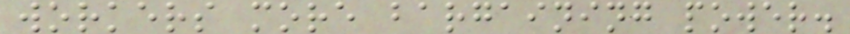workers more bargaining power.
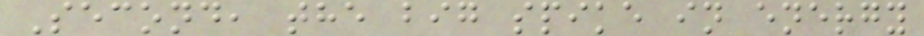Second, the big spike in energy
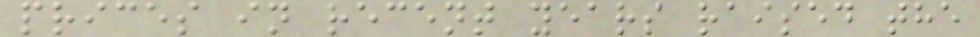prices in recent years raised the
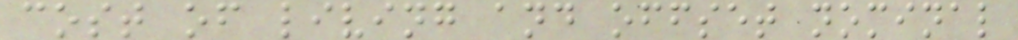cost of living and offset nominal
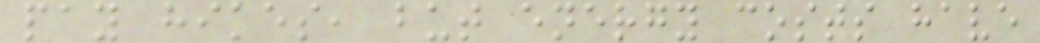pay hikes, but energy costs have
